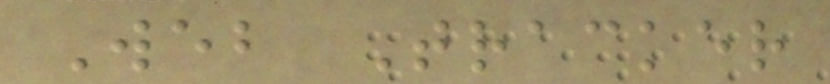Web Tracker
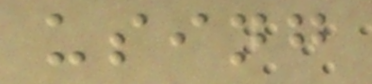using
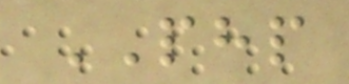PHP
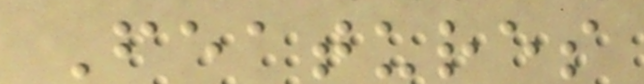Features
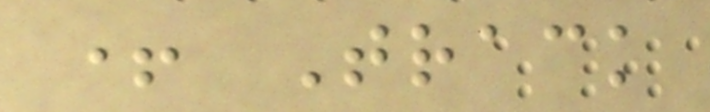+ Track
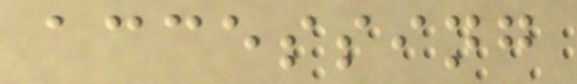accessing
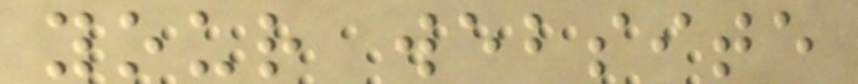your website
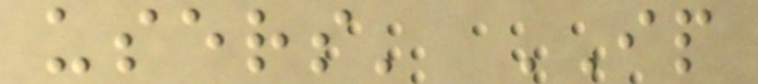users' IP
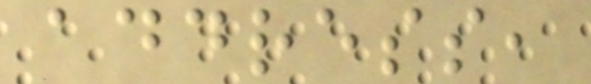address,
